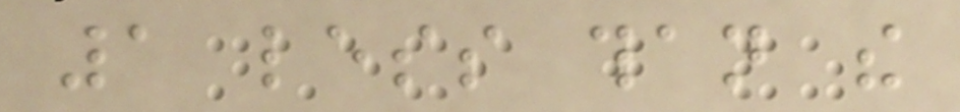1 less than the
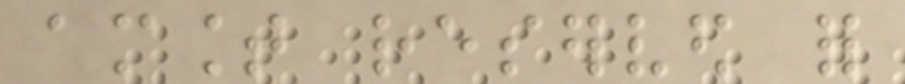amount reserved for
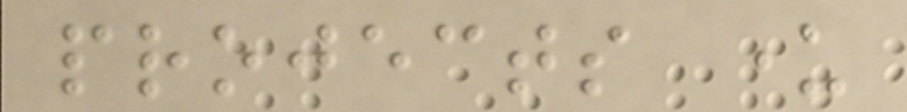projects under
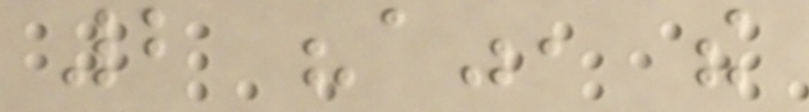2 "a", the
